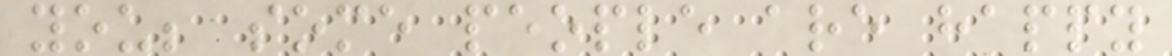you; some people are happy
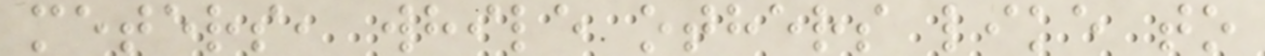meters, while others like to
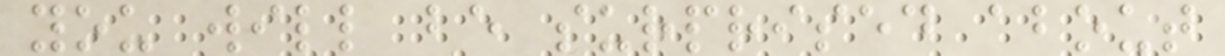you will be surprised about
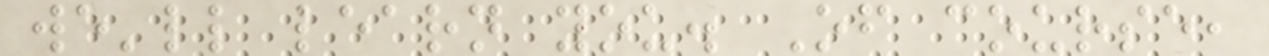we'll learn you. Of course,
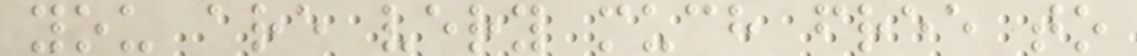you are very much free to
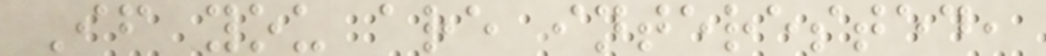If you are interested,
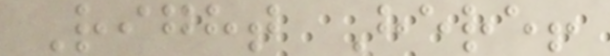Right Here!
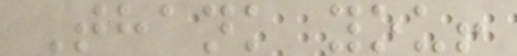Thank you!
